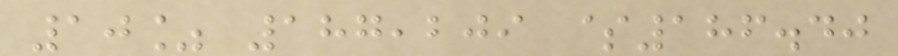10% 187,209 $186.40
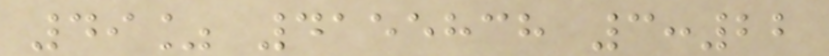49% 4155838 3:22
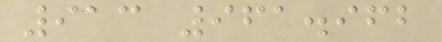913 961.962
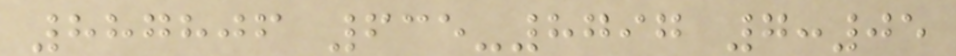887806 635-8797 7:05
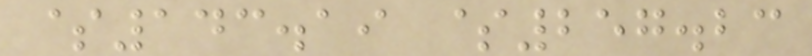$143.19 $257.23
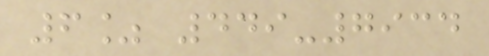6% 449-7934
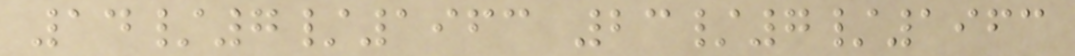14/7/1963 23/7/1963
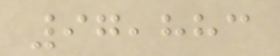97,883
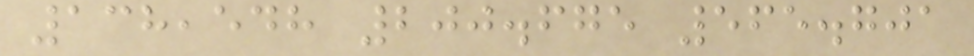138,548 200.675 565.701
